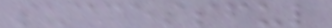successful
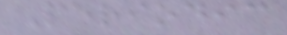Periodic
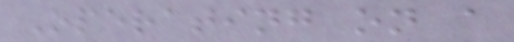Operating on a
